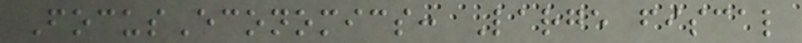FocusEconomics: Large fiscal
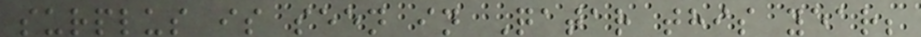surplus is seen in Qatar this year;
